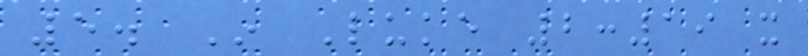5. In Luke 2:19 it
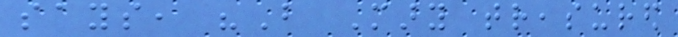says, "But Mary treasured
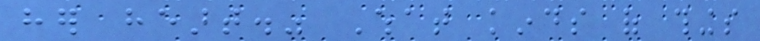her heart." What kinds of things
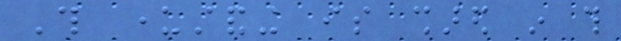This understanding is shared in this
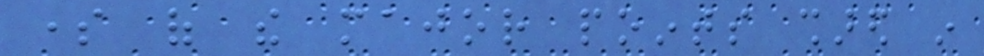some of the major points shared in
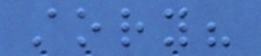story?
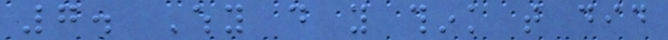7. Why do you think that did
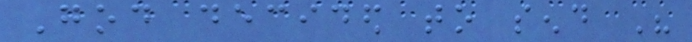God decided to send His
